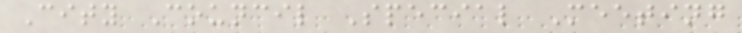City Council Special Meeting
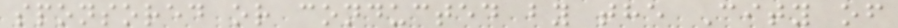sponsored or conducted by the City of
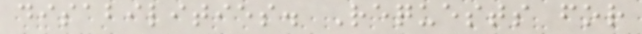disabilities. Requests for
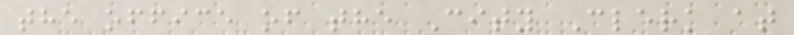the office of the City Clerk at
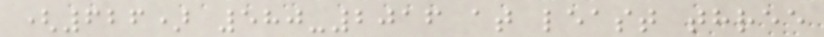(626) 580-2016 at least three
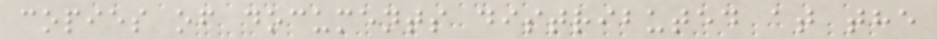copies of documents distributed at the
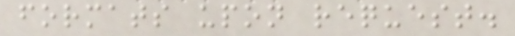formats upon request.
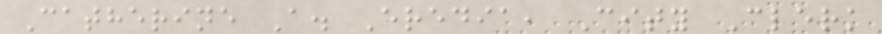Catherine A. Eredia, City Clerk
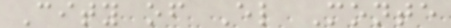City of El Monte
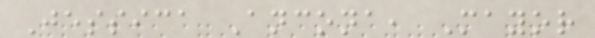Jessica Ancona, Mayor
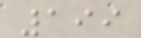199
